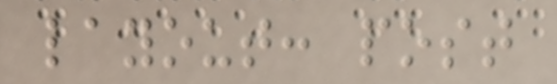layout: post
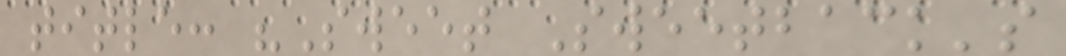title: "Sweet Sweetback's
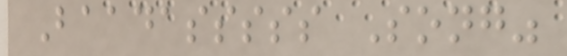Baadasssss Song"
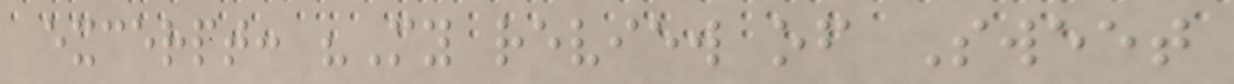excerpt: "My review of Sweet
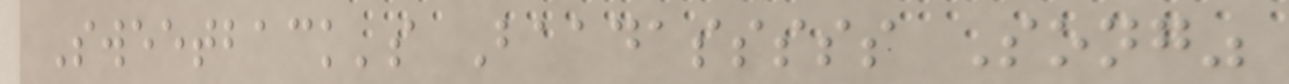Sweetback's Baadasssss Song"
